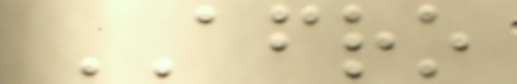AFRO
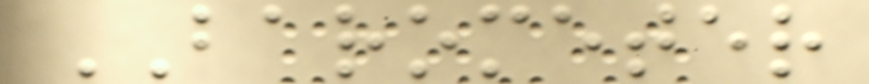BAROMETER
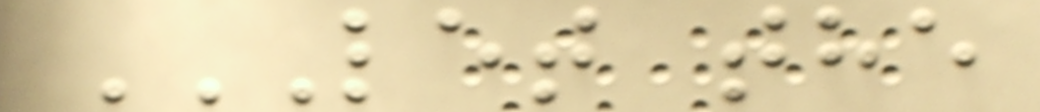LET THE
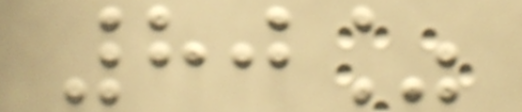80%
